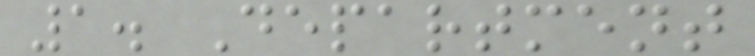1. Department
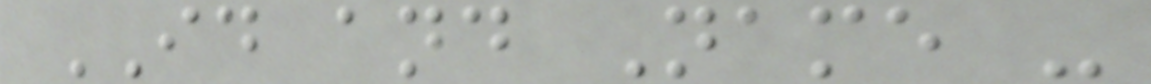ID and Name -
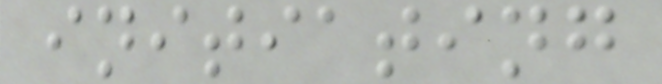initiating
